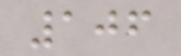106
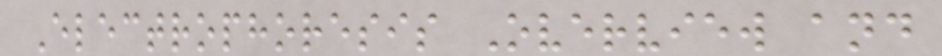Electrophoresis Overview and
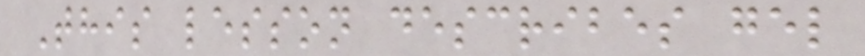This lesson describes gel
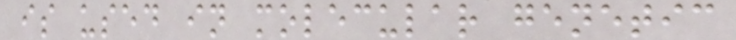is used in molecular genetic
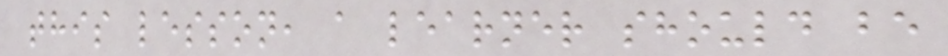this lesson, a learner should be
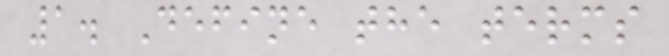1. Define the terms
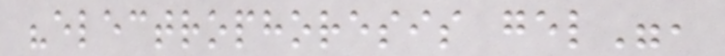"electrophoresis gel",
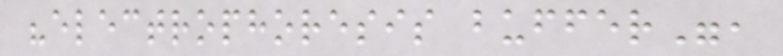"electrophoresis buffer",
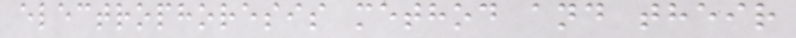electrophoresis method and their
